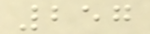257
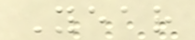Year
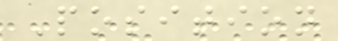Position
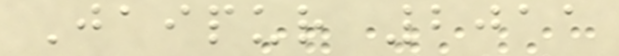Jaipur 2011
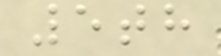5th
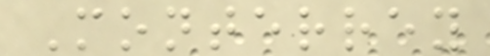Monterrey
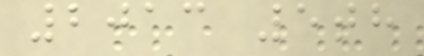2013 5th
